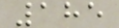185
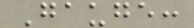Gauge:
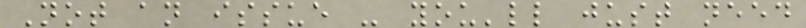Not an issue - you'll just need
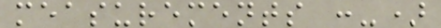measurements :-)
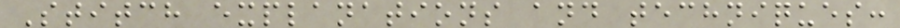Stitch explanations and techniques:
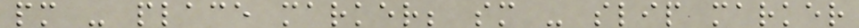pm - place marker; sm - slip marker
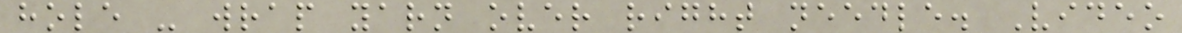hole - wrap yarn over right needle. Video
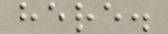here.
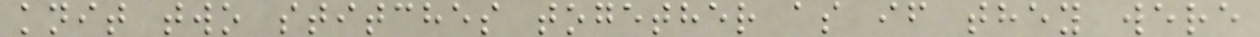knit two stitches together as if they were
